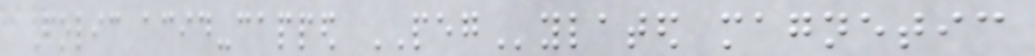Folic acid-capped PEGylated magnetic
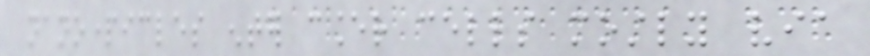nanoparticles enter cancer cells mostly via
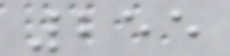255
